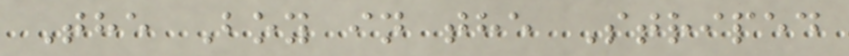The Boy in the Striped
